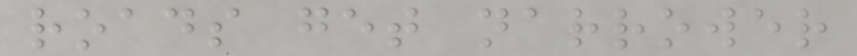roads get narrower
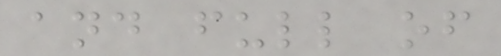and full of
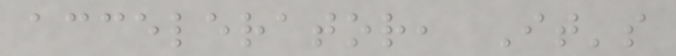accelerator, It's
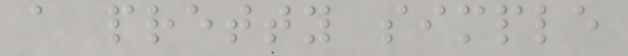a pretty simple
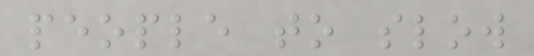people to slow
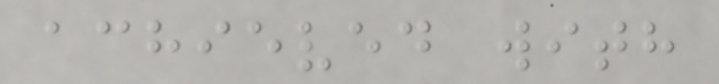achieved with
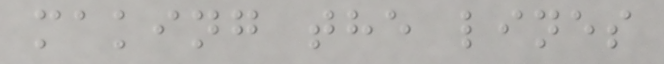making the lines
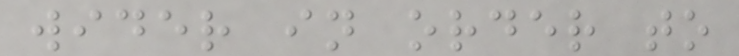wider in order to
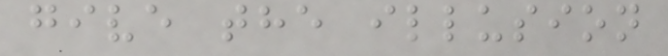give the illusion
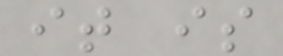it is
